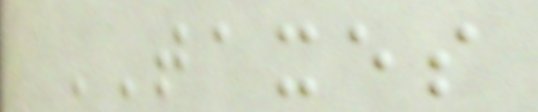TAXES
